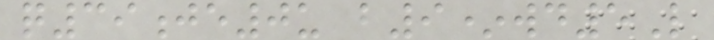q39je0u b9*wd5L
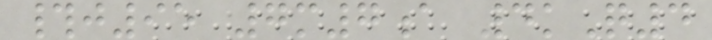#j95 7m7a 4kQ4
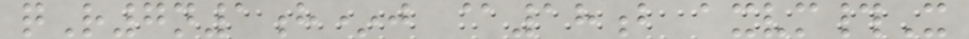qR7n1h*j @18b axvm#X
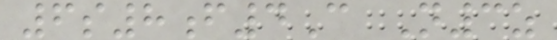6s8f4C N3z
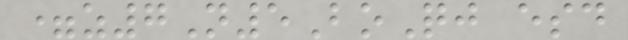=z7N5BoQj esd
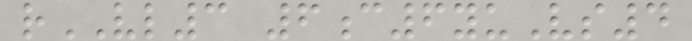rVL3 6c6yuVs4
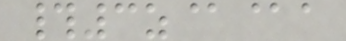#3z@@a
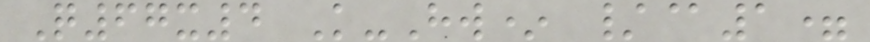Q67x4 K-Hw* /@1=
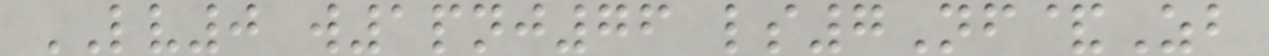LV0 w1pnj76 ls7Nf&Zb
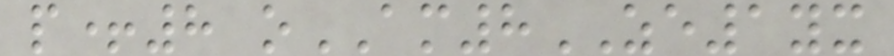p+8 oAM8ZE1yx
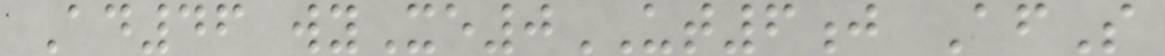Ad46 wyXe0UT6j AfS
